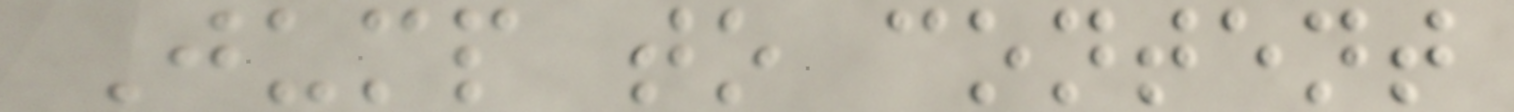Jump to content
